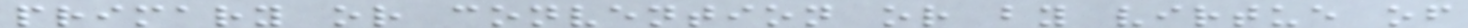primary or convention or by virtue of
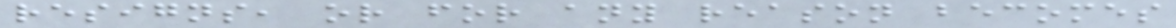resigns, or for any reason becomes
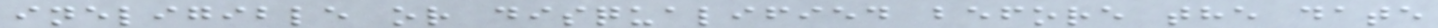ineligible or disqualified before the date
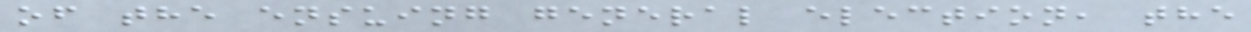of the ensuing general election, the
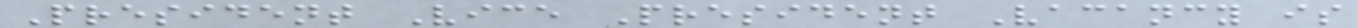President Vice President Vacancy is
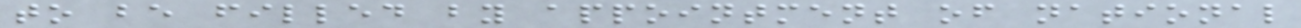to be filled by appointment of national
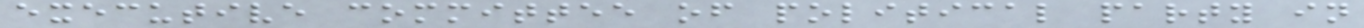executive committee of political party in
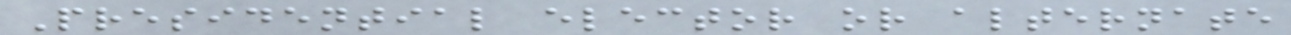Presidential elector or alternate
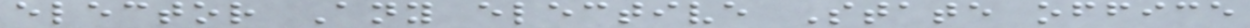elector Any elective State office
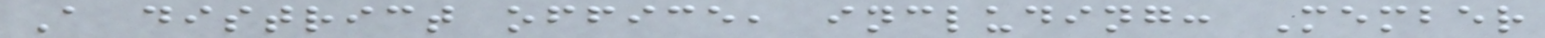A district office, including: Member
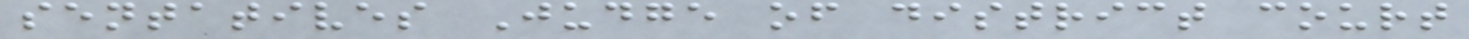sentatives Judge of district court
